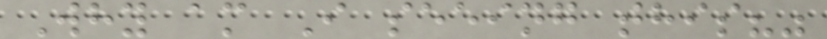Why am I seeing this?"
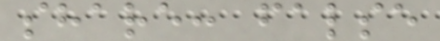share: false
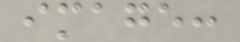image:
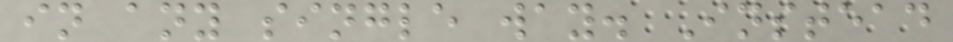in any single way. Instead
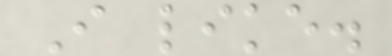I like.
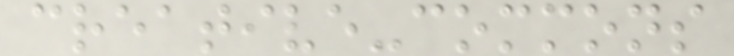creative-commons
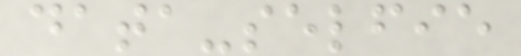data-selfie
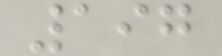197
